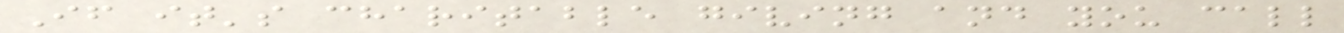If it's charitable giving and you call
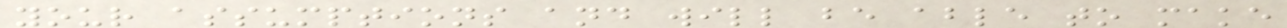your assumptions and will be able to make
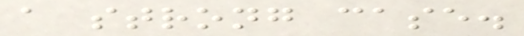a strong case.
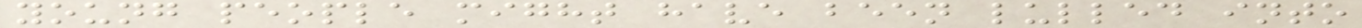young people might have been lulled into
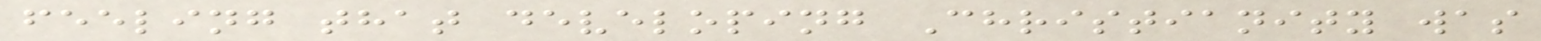feeling that developing Christianity was
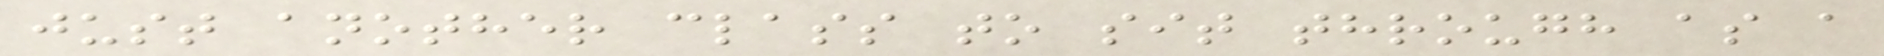just another class to sit through as a
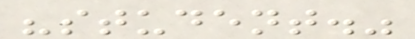"student."
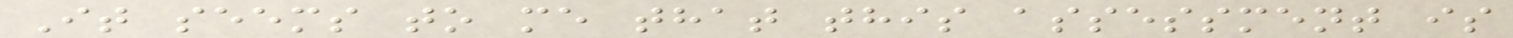It seems to me that this assessment is
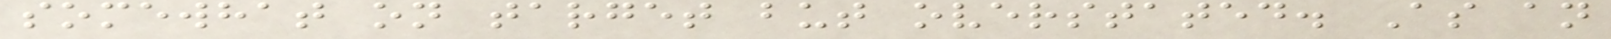somewhat on target but overstated. As an
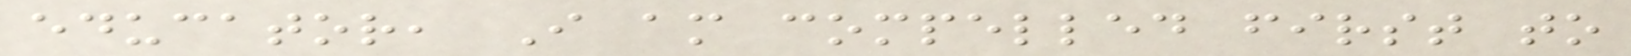educator, I am compelled first to
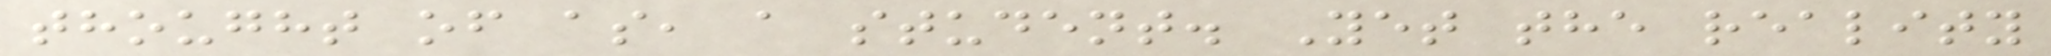thought of as, a student. Yet the reality
